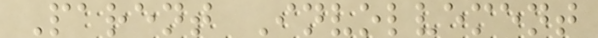Parent Involvement
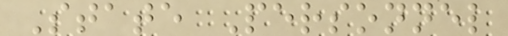State Personnel
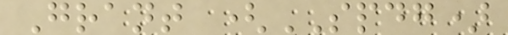Grant (SPDG)
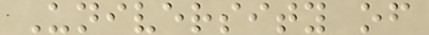University of
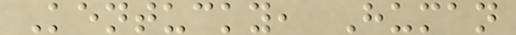Kentucky, Human
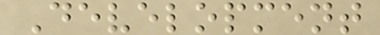Development
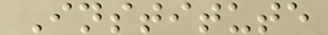Institute
